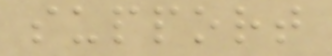support
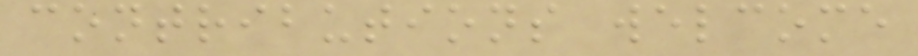contributions welcome
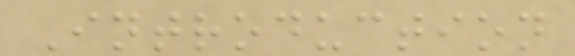Introduction
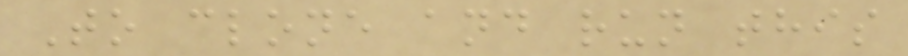To clone and run this
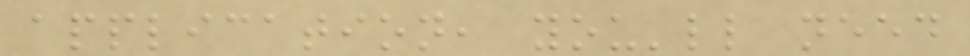application, you'll need
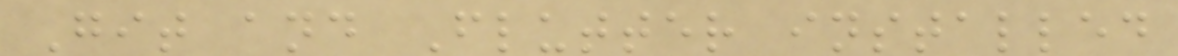Git and Flutter installed
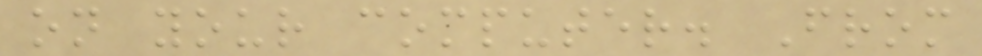on your computer. From
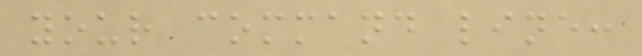your command line:
